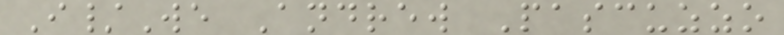I/We Andrew Pascuzzo
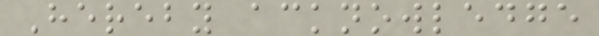Hereby acknowledge
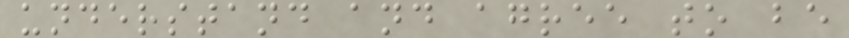understand and agree to be
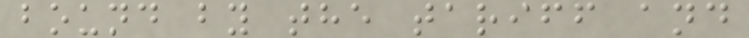bound by the tariff and
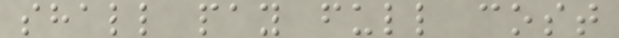shall pay full cost
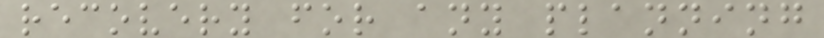recovery for any planning
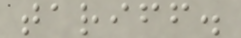tariff.
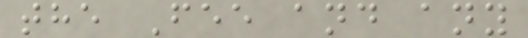the Fee and any
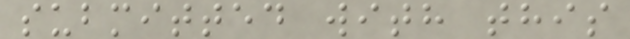submitted with this
